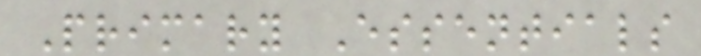Primary Essentials
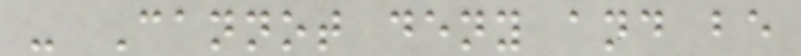- Cannot deny and be
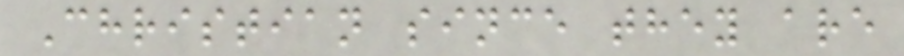Christian since they are
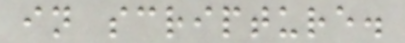in scripture.
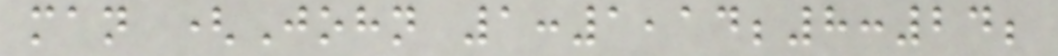man (John 1:1,14;8:24;
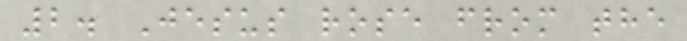2. Jesus rose from the
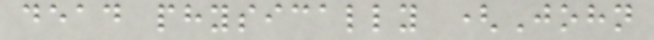dead physically (John
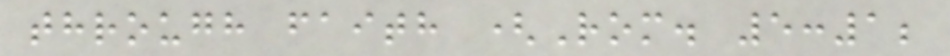through faith (Rom. 5:1;
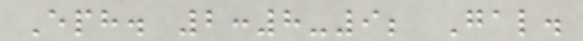Eph. 2:8-9; Gal.
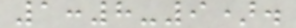1:8-9).
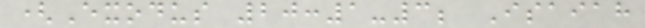(Exodus 20:1-3; Isaiah
